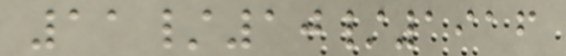11/10/1916
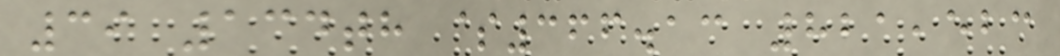39 134th $366.13 821,523
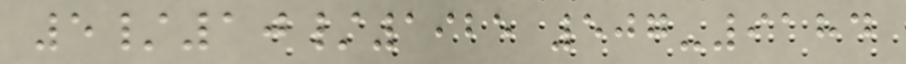5/10/1925 507-9184
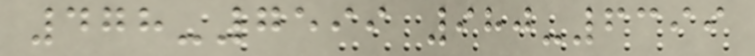478-7599 980-6399
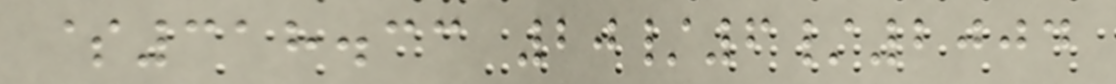$318.33 20/6/2004
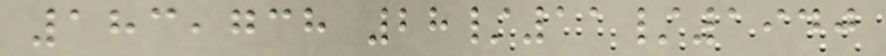183,738 28/11/1940
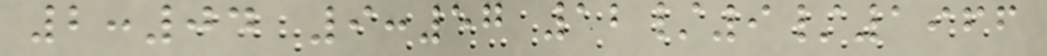2:04 9:57 12/9/1966
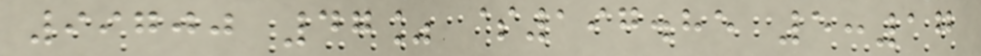99700 47% $197.85 5:17
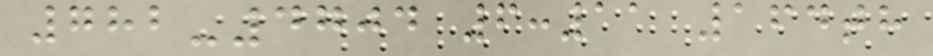782-4704 6:11 164th
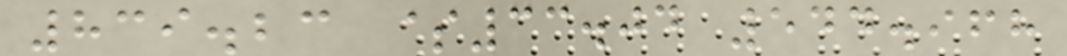839.23 $33.04 544.968
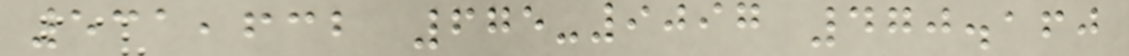531,632 675-9097 470.160
